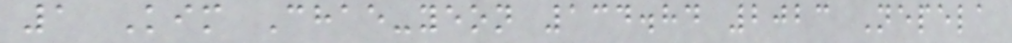1 Kim Chae-yeon 134.84 2023 Nepela
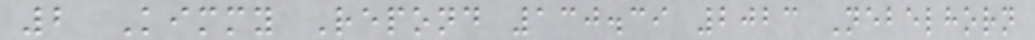2 Kimmy Repond 130.39 2023 Nebelhorn
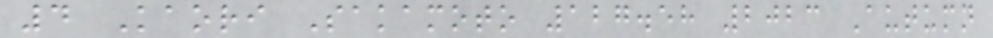4 Kaori Sakamoto 127.58 2023 Autumn
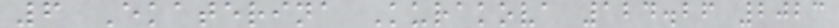6 Ekaterina Kurakova 124.26 2023
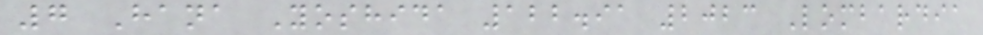7 Hana Yoshida 122.91 2023 Lombardia
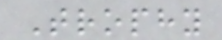Trophy
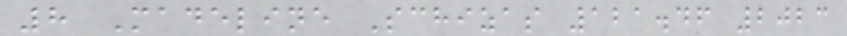8 Madeline Schizas 121.46 2023
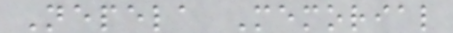Nepela Memorial
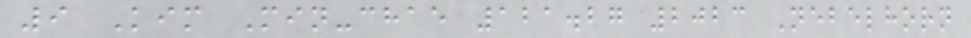9 Kim Min-chae 121.27 2023 Nebelhorn
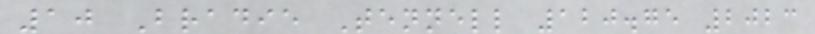10 Bradie Tennell 120.75 2023
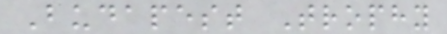Budapest Trophy
